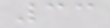33
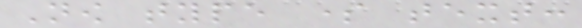Now type some text:
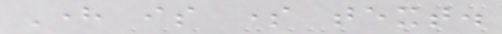Here is some text.
